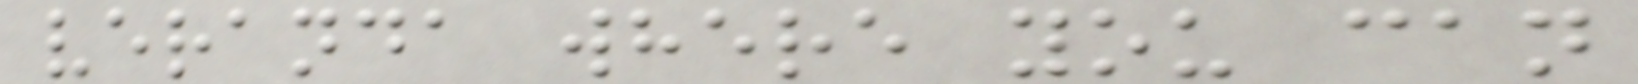veranda where you can
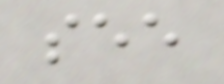see
